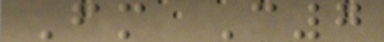Fm C7
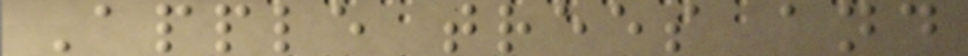Apple trees and
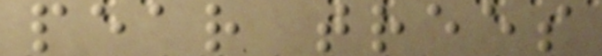pear trees
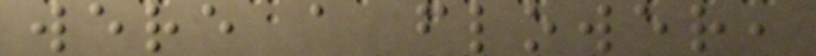were a flower,
